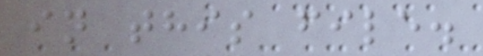in this file.
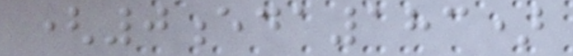(0eda183)
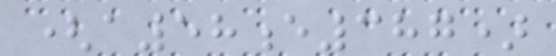(a58e387)
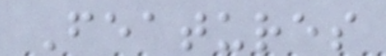Features
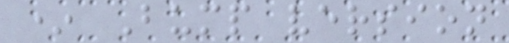* Bump version
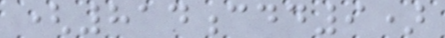(814cdd9)
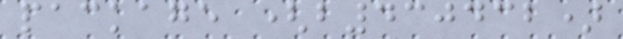package (b430432)
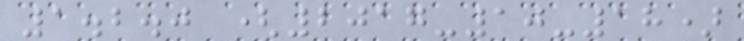1.2.0 (2017-10-18)
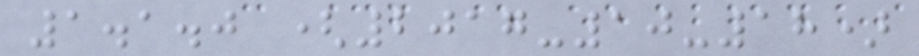1.1.0 (2017-10-18)
